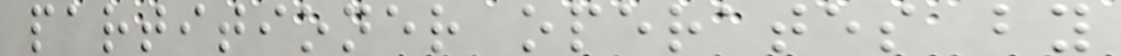partitioner operates by
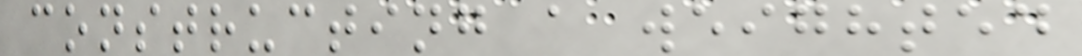constructing a weighted
